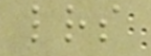lrs
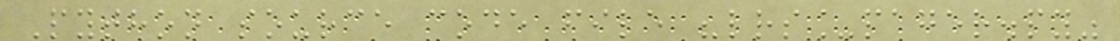Python source code file "lrs_pager.py"
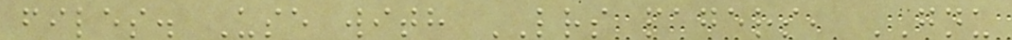files. Use with LRS pagers, GNU
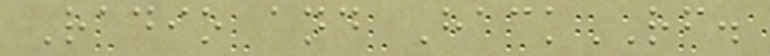Radio and HackRF.
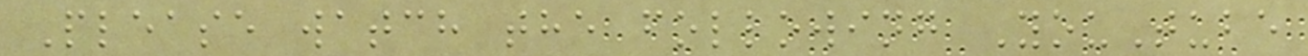Please watch the following YouTube
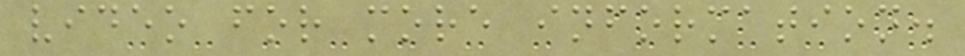video for more information.
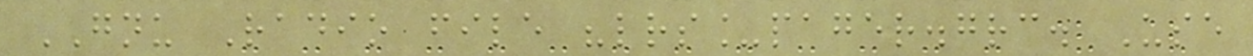GNU Radio file "lrs_pager.grc. Use
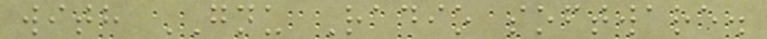with GNU Radio software.
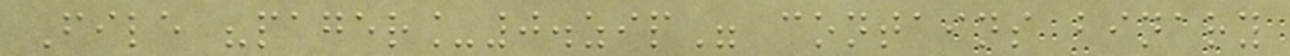File "pager_0.zip" contains binary
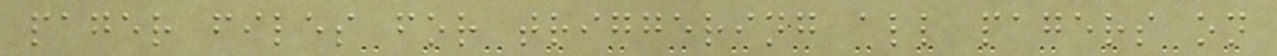pager files for triggering all pagers on
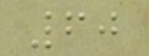60
